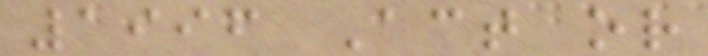1996 Act or
